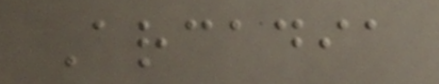Arcadia
